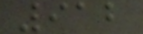912
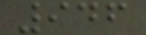946
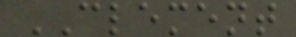CLEMENT
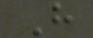H
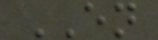EN
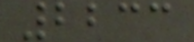2233
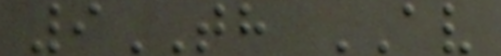9TH AV
